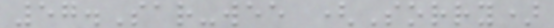57.Sar-wee (Sorry)
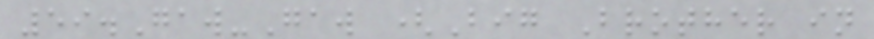59.Gaw-Gaw (Big Brother in
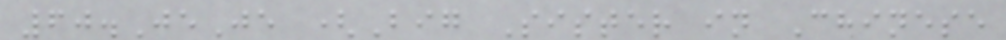60.JeJe (Big Sister in Chinese
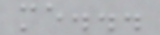me...
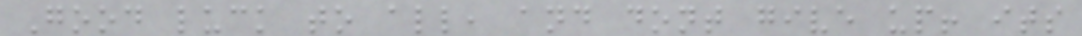Good luck to all, and dont give up! its
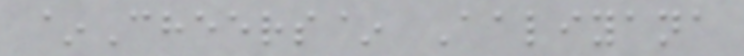~Cheers~ Aaliyana
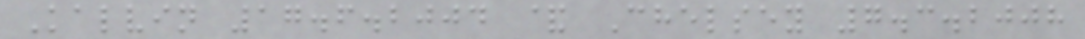Kalvin 17.6.2004 & Chelsey 7.3.2008
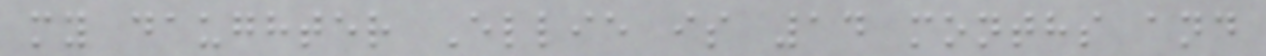my daughter Ellie is 14 months and
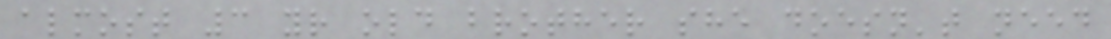almost 3 yr old brother she doesn't need
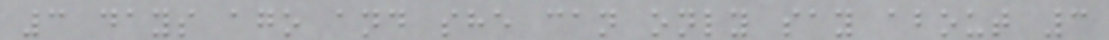3 days ago and she can only say about 3
